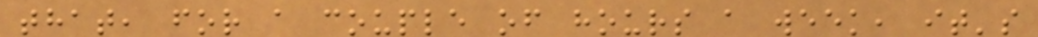that, for a couple of hours a week, it's
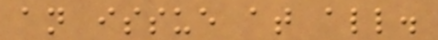an issue at all.
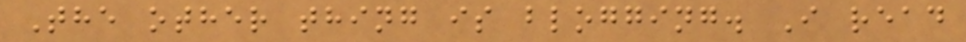The other thing is blogging. I read
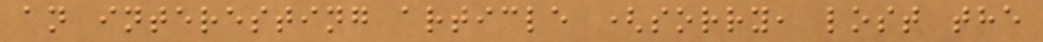an interesting article (sorry, lost the
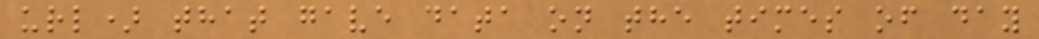url) that gave data on the times of day
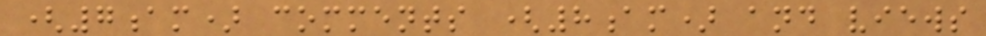(7am) comments (8am) and views
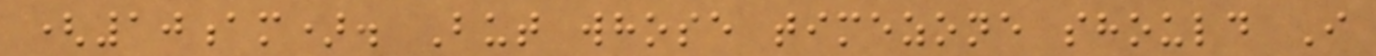(10am). But whose timezone should I
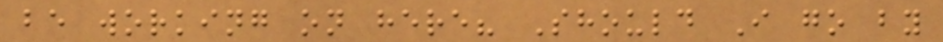be working on here? Should I go by
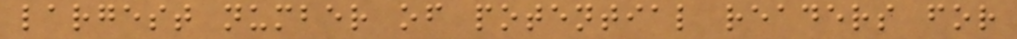largest number of potential readers for
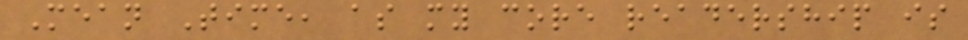Mean Time, as my core readership is
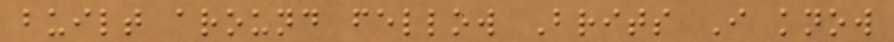built around fellow Brits I know
